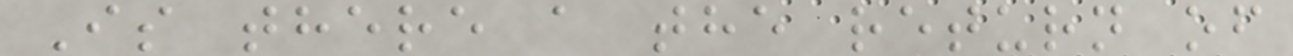Is there a the return of
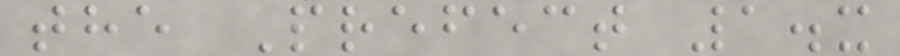the Prefect 1.x
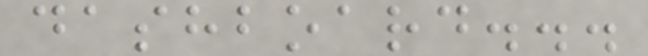dashboard...
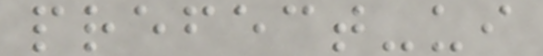prefect-ui
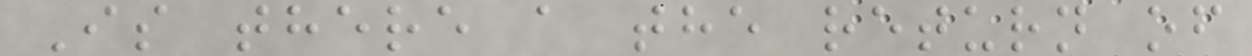Is there a the return of
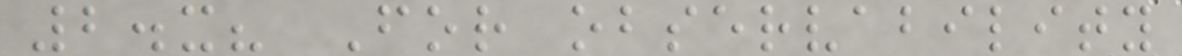2.x? For observability
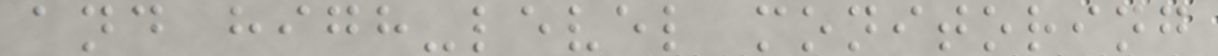and high-level monitoring
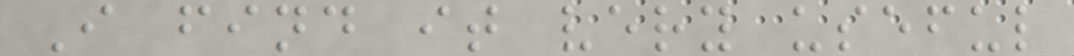I find it very useful
